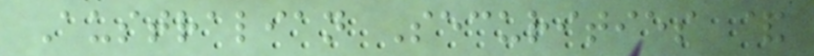Australian Securities &
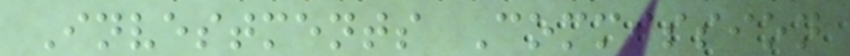Investments Commission
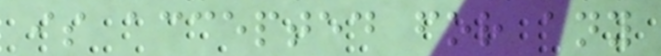is accepted for any
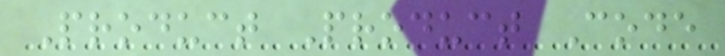Product Product Code
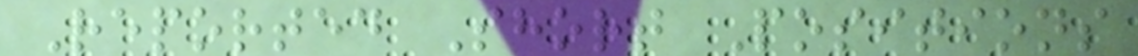Reported Short Positions
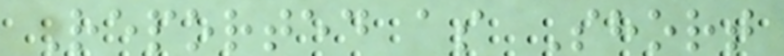Reported as Short
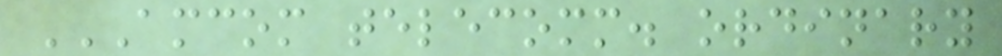AMCOM TELECOMM. ORDINARY
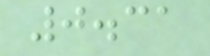0.31
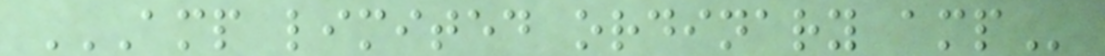AMP LIMITED ORDINARY AMP
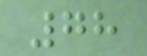78
